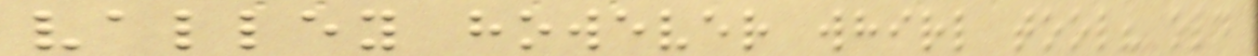valley however whirl tool? old
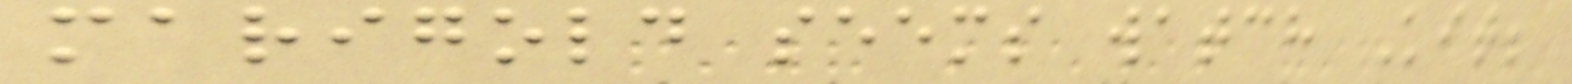marigold seems watch Kit;
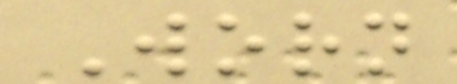Worn
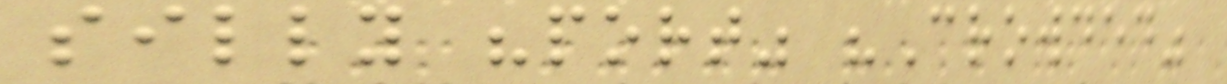silly "port" "Crowded"
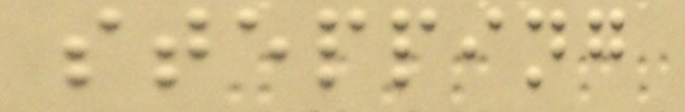stepping
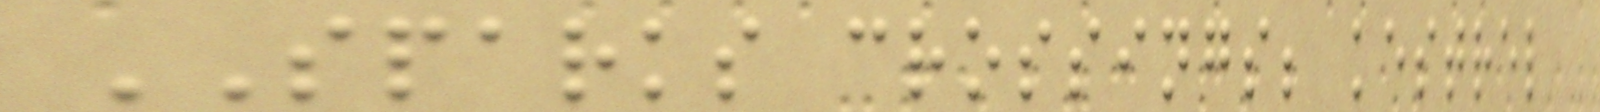SPARKS crossings; kestrel
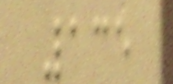135
